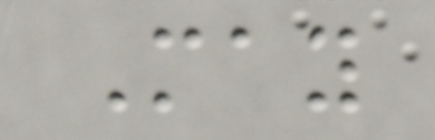May
